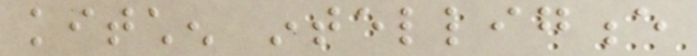kitchen intelligence
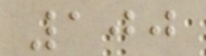100
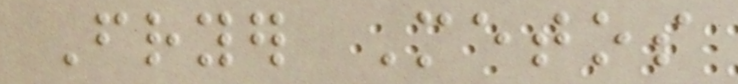Fryer Metos
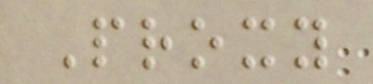Proxy
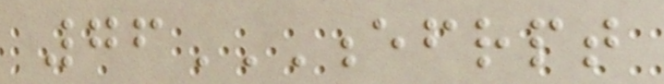76EFRPT
